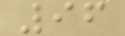96
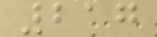217
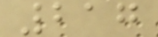217
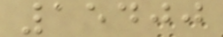15400
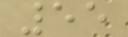55
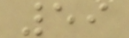59
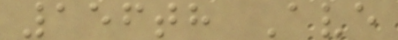156th Ave
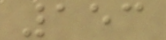153
